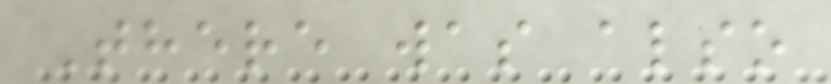There was also
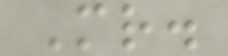Mr.
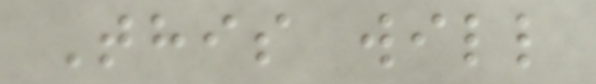This will
